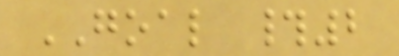GOAL #2
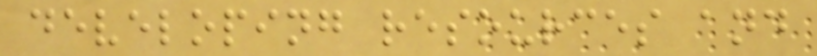developing resources and
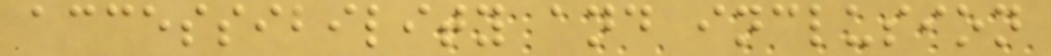accessibility and inclusion
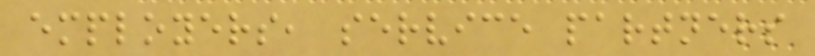employers, service partners
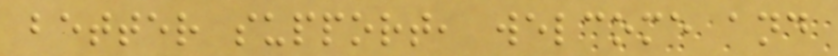better support, welcome and
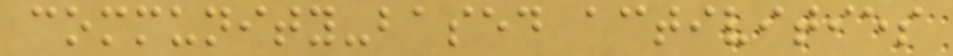community-based activities
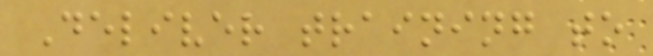Deliver training to
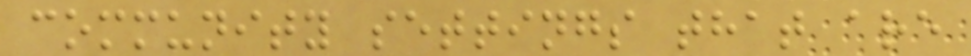community settings that are
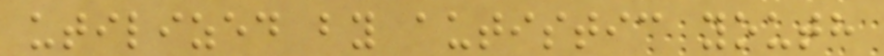utilized by autistic youth
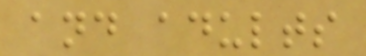and adults
